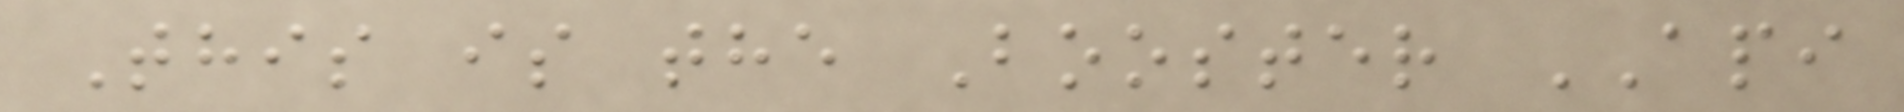This is the Booster API
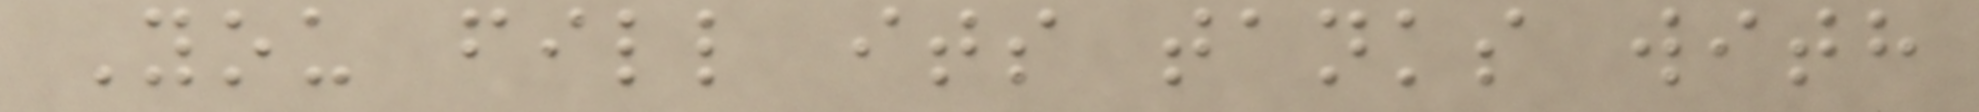You fill its tanks with
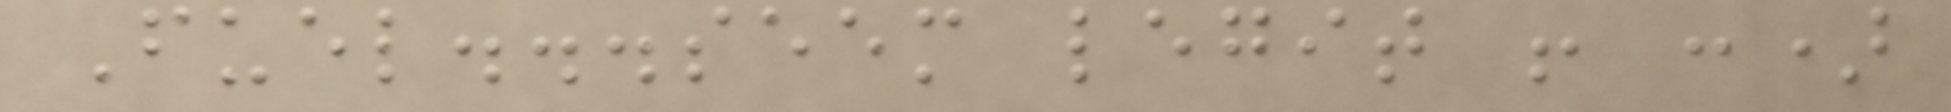Fuel...seem legit ! :)
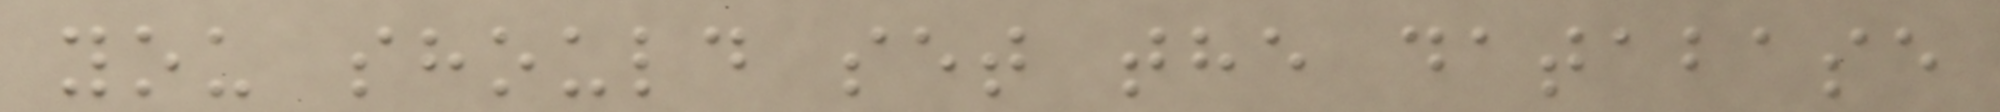you should set the database
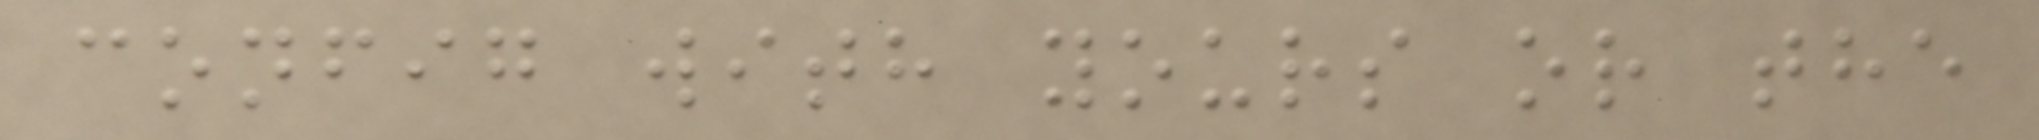config with yours or the
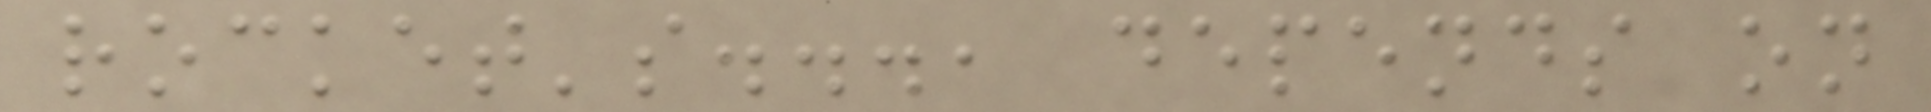rocket's..., depends on
